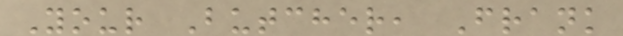Your Butcher, Frank
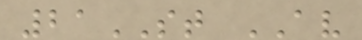21ST AV
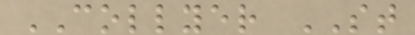COLLYER ST
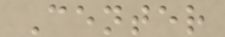Center
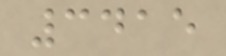3415
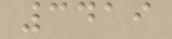3419
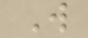W
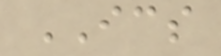ICS
